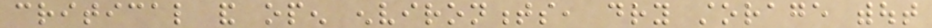critical and open environments, dry storage without
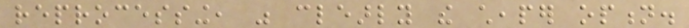reprocessing, was clearly the cheaper option.
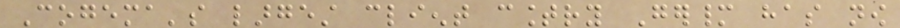Cogema's largest client country Germany has now
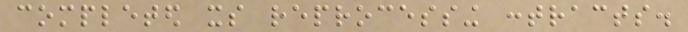completed its reprocessing contracts.
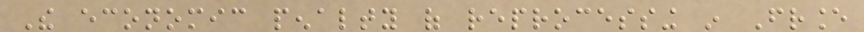The economic penalty of reprocessing in France
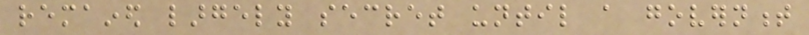remained largely secret until a government
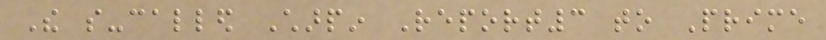The so-called Charpin Report3 to Prime
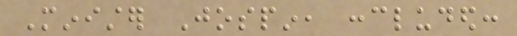Minister Jospin, concluded:
